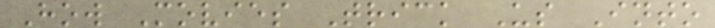How Movies Trick Us Into
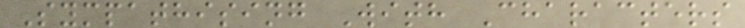Sympathising With Characters
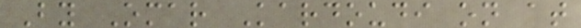By Omar Kardoudi on at
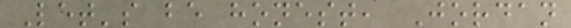Let's be honest, Jordan
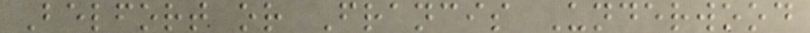Belfort or Francis Underwood
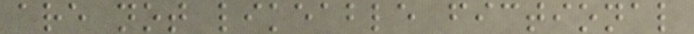are not likeable fictional
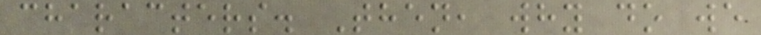characters. Then, why do we
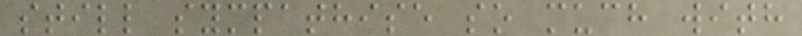still sympathise so much with
